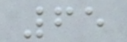65
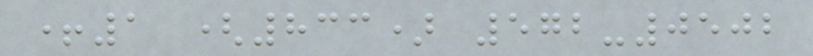+1 (833) 572-0502
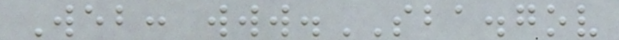Web: www.SBA.gov
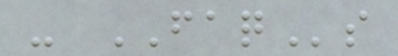- FAQs
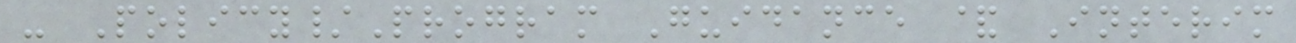- Policy/Program Guidance & Interim
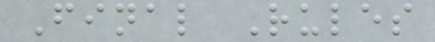Final Rules
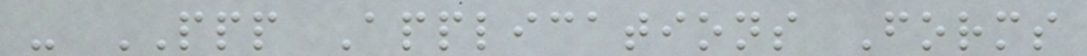- PPP Applications Forms
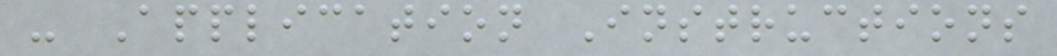- Application Instructions
